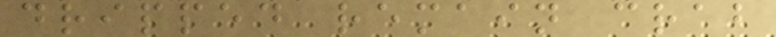dripped remain crab
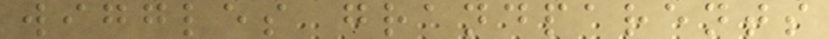wiggles grandparents
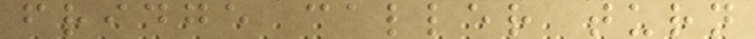fridge caller turn
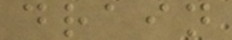drain
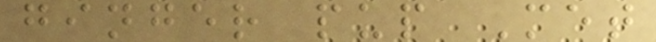ginger pup Met
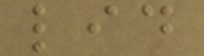lid
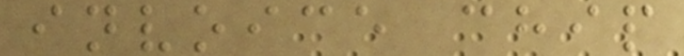invoice chip
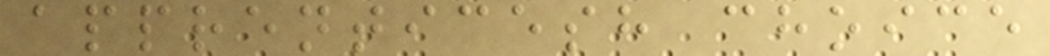apprenticesh choice
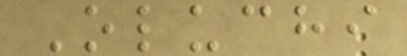Oluchi
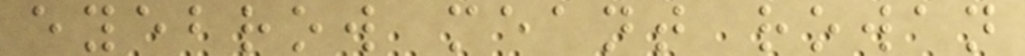eyebrow meant rowan
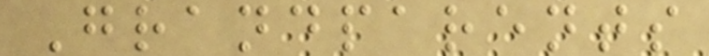Grandparents
